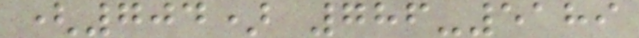(704) 786-5189
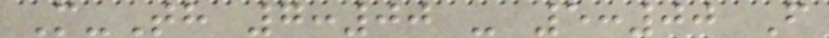M-Th 7:00 - 5:00 F
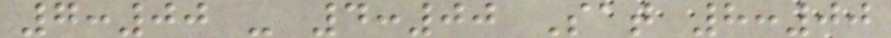7:00 - 4:00 Sat 8:00
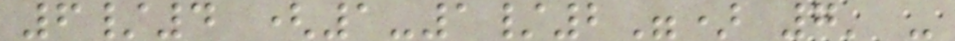6/4 (1-1/2") 7' -
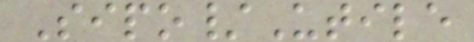Sipo/Utile
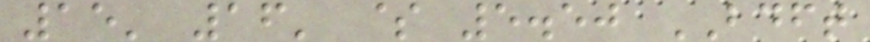15' 16' $ 5.50 BDFT
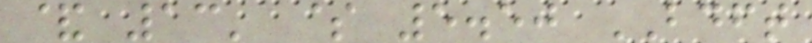& 13' $ 5.50 BDFT
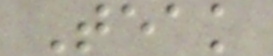Teak
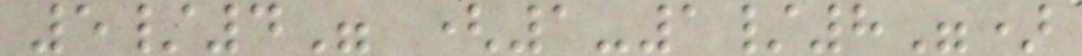5/4" (1-1/8")
